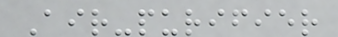Air-purifier
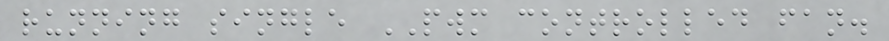running single PWM controlled fan.
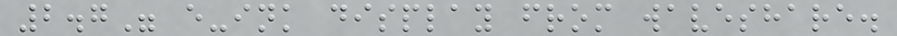2.7" e-ink display from waveshare.
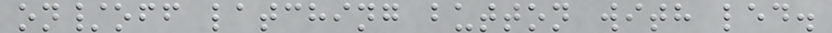on/off latching button with led.
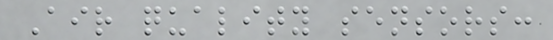Air quality sensors:
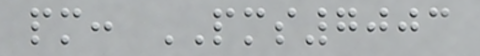pm: PMS7003
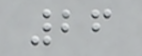26
